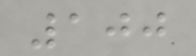100
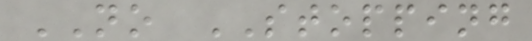NO STOPPING
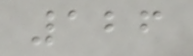126
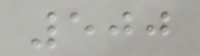500
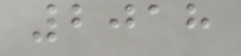2018
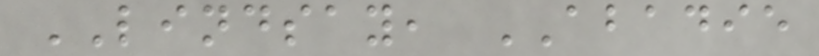LINDSAY, ABADIE
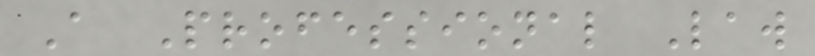A Professional Law
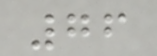76
